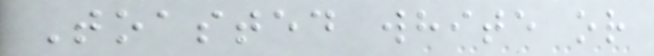Toasted white or
